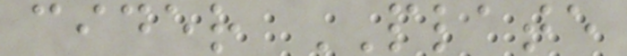cider PLATE
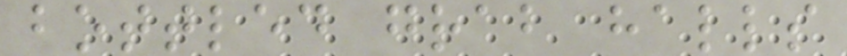bottled grab halls
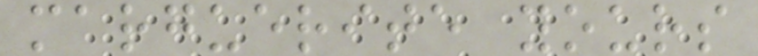marguerite yours
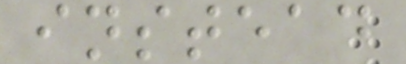instead
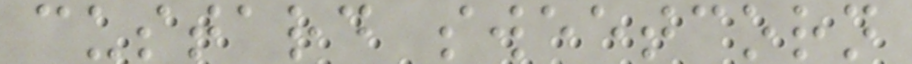custard sweetcorn
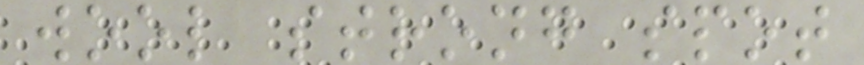wool strong spot
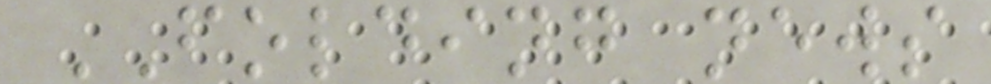FOLDING news
